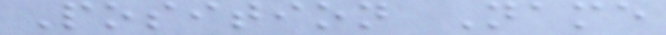Position Name
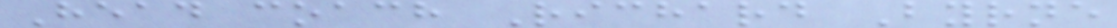Head coach Richard Byrne
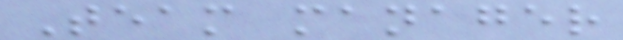Team manager
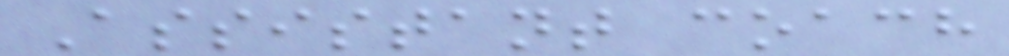Assistant coach
